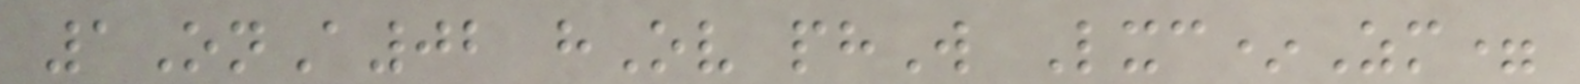1OnA02 hOv phW Lxc*Zm=
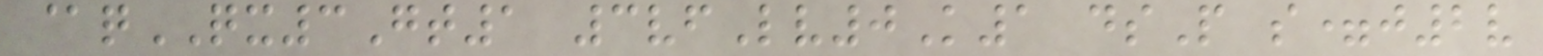@qQX3Gt1 3vfLv0K1 dsP s=j2v
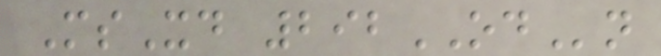MsXd 292ODn
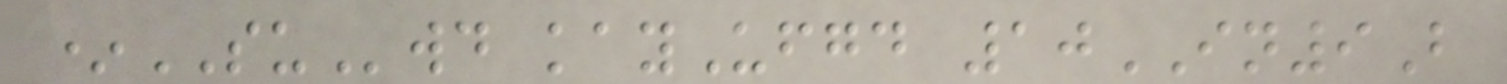*SUwd kayUfgd 10IN9B
